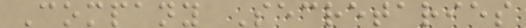Company Secretaries
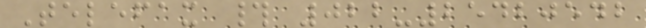Telefax # 022-25420542
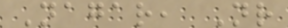Nagar, Nr
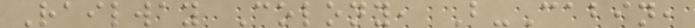Railway Colony, B-Cabin,
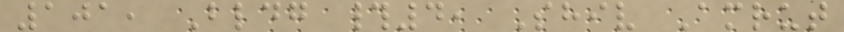101, Bldg #4, Shiv Amrut
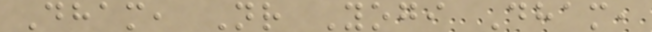Dham, Nr Yogi Dham,
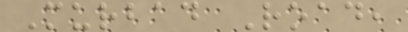Murbad Road,
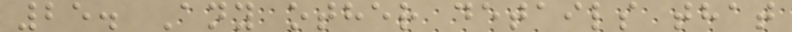25. Any other details that
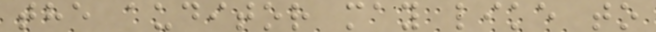the auditor may like to
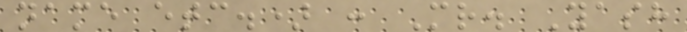name etc.) : Mr. Yash
